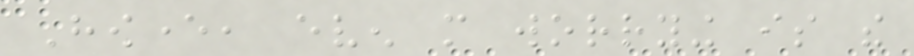However, even more worrying is the
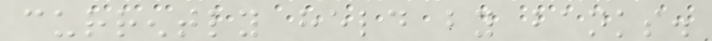currently held by banks.
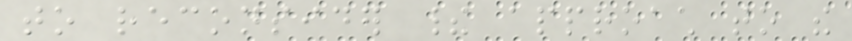to reconsider their approach to the
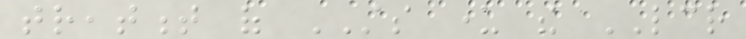treatment of STS under the LCR
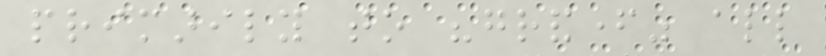primarily to "grandfather" all
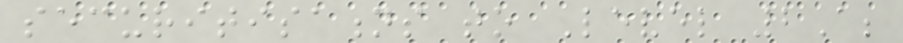securitisations to Level 2A;
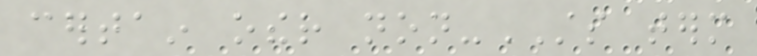certain other non-STS term
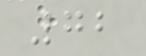72
